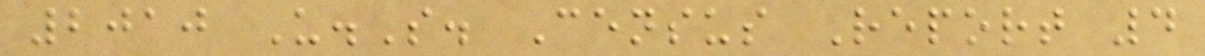2010 U.S. Census Report 4
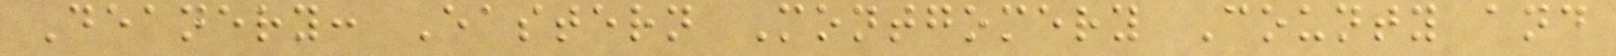Deanery: Eastern Montgomery County and
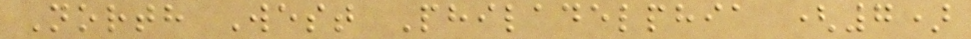North West Philadelphia (7)
